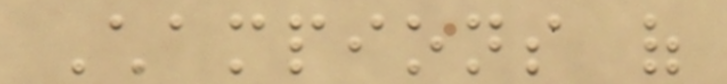Champions of
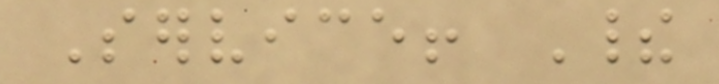Service! Their
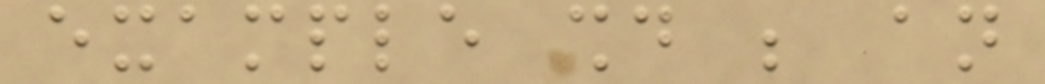example should be an
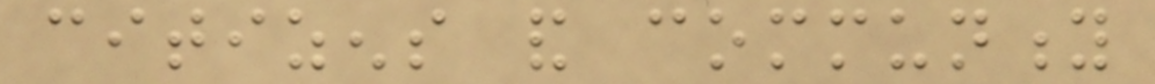citizens and community
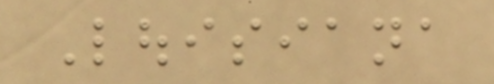Louisiana
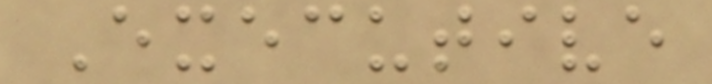Executive
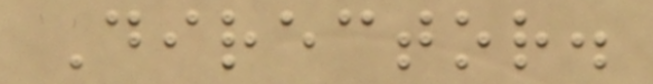Director.
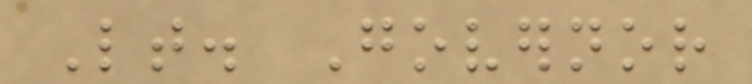Lt. Governor
